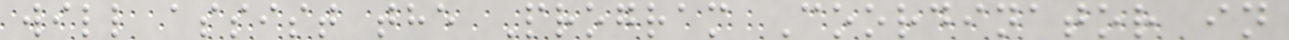will assist the Program Coordinator in
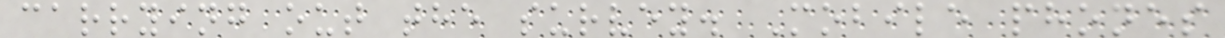carrying out the survey. Mobile phones
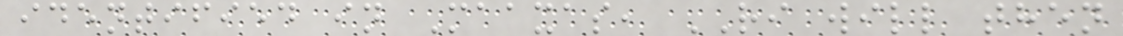identified in Maaxas, RI will then
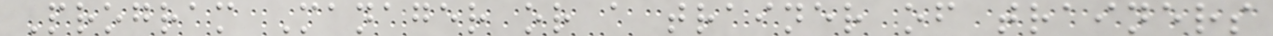Program Manager or a trainer of trainers
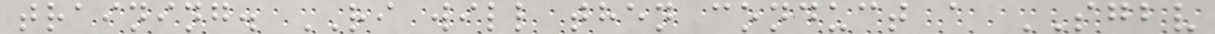training. RI will then conduct a SGBV
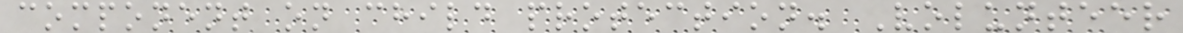component on child protection. Volunteer
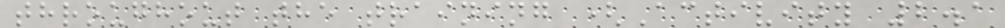throughout the training (Activity 2.1
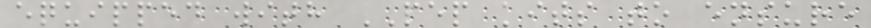equipped with PEP kits to ensure
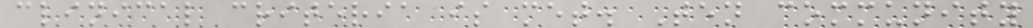clinical criteria is met. Ten community
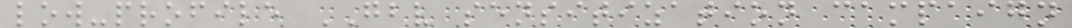low-profile GBV sensitization campaign
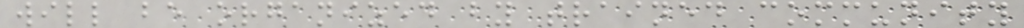will be organized by trained community
